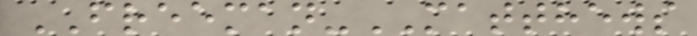FREEMAN-MATTHEWS
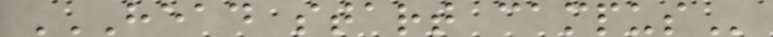HEAD START CAMPUS
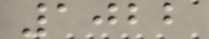1022
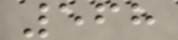568
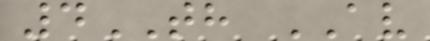4TH AV
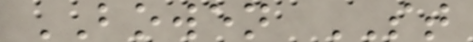BOWEN ST
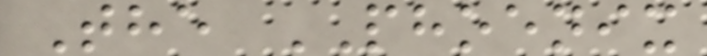The PHOENIX
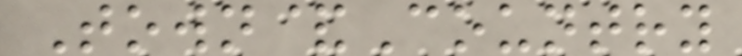Town&Country
